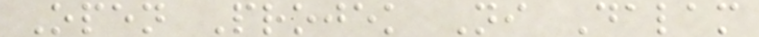Open Projek Ni Dalam
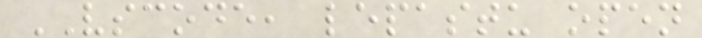VSCODE, lepastu open
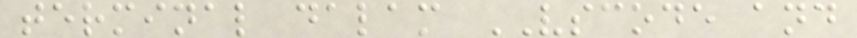terminal dalam VSCODE and
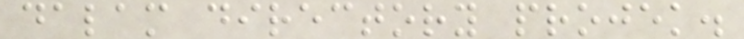dalam directory projek.
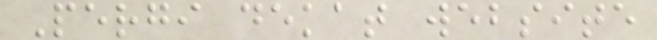Pergi dekat website
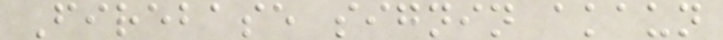Firebase signin akaun
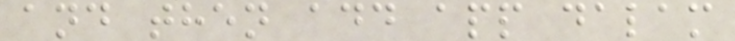and then add app dalam
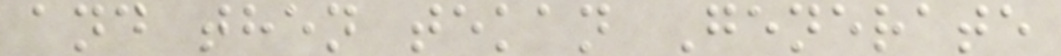and then tekan Generate
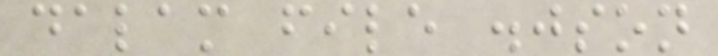dalam file .json
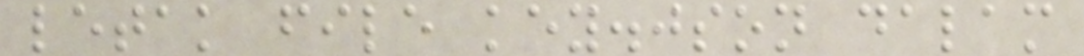letak file key.json dalam
